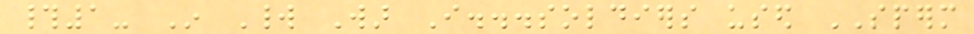#1- In World War I...soldiers used SPERM
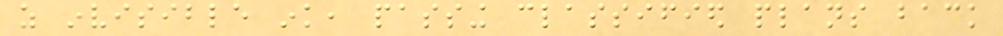as invisible ink, passing classified plans back
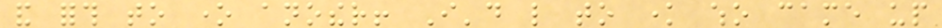and forth to one another! I'd like to know who came up
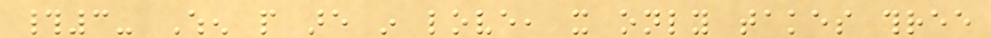#3- When people are in love, it only takes three
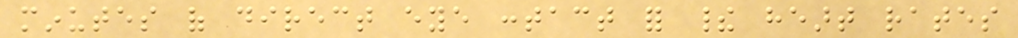minutes of direct eye contact for their heart rates
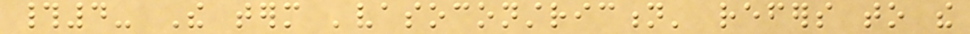#4- The term 'vasoconstriction' refers to the
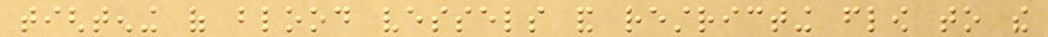tightening of blood vessels and restricting flow to the
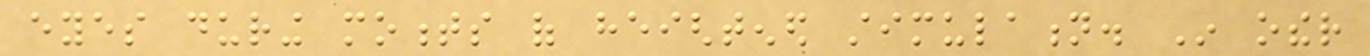eyes during moments of heightened stimulation. In other
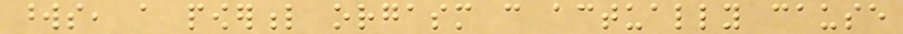words, a powerful orgasm can actually cause
